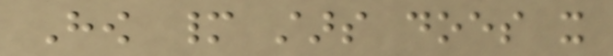How many stars does it
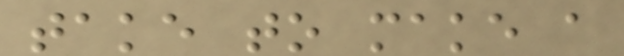take to make a
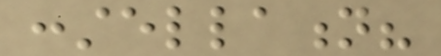constellation?
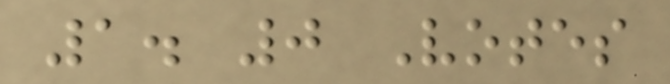1. 0 Votes
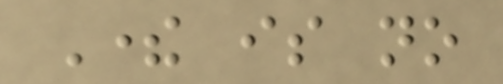There is no
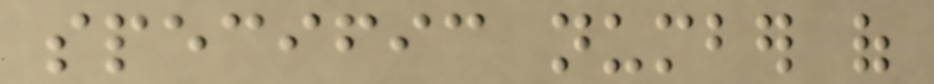specific number of
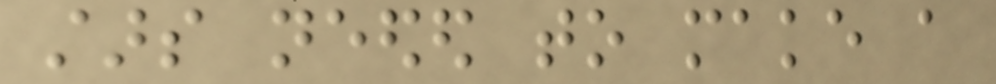stars needed to make a
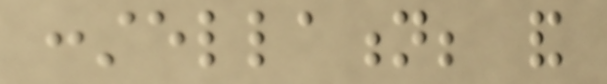constellation; and
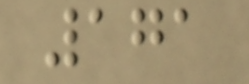171
